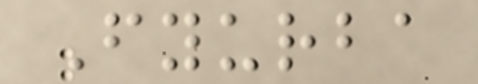Fyurba
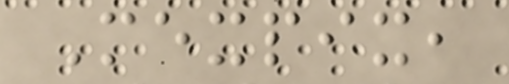Mexpix,
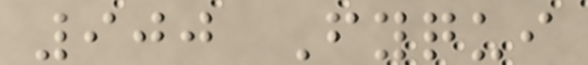900 Fyqui
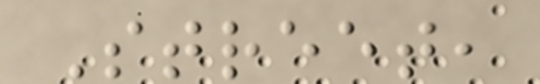Street,
